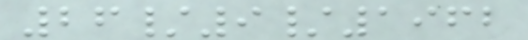26/9/1962
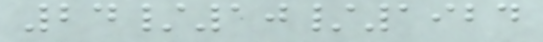24/10/1924
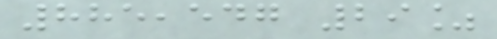885,547 29%
